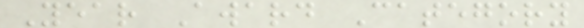Year Award Category
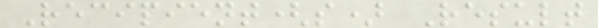Recipient(s) Result
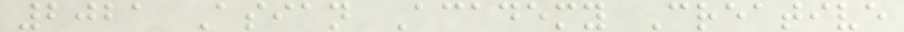2021 Asian Academy Creative
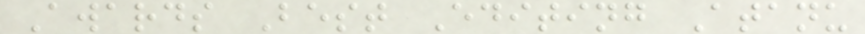Awards Best Editing Atanu
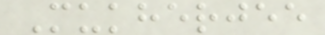Mukherjee
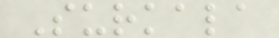Surkala
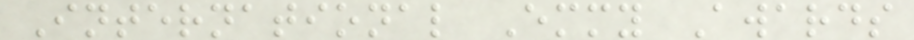International Emmy Awards
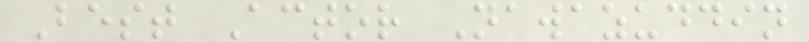Best Actor Nawazuddin
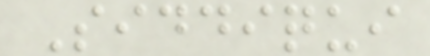Siddiqui
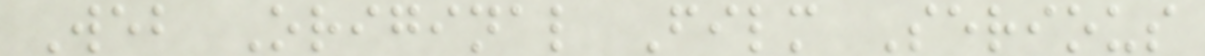Web Original Film Serious
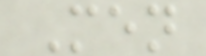Men
